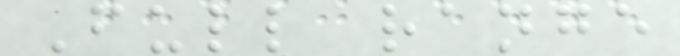Full range
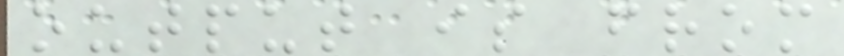output is from
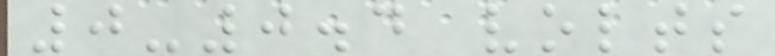0-0.4 volts
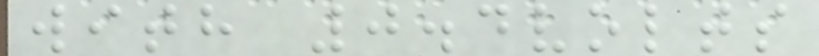with 0.4volts
